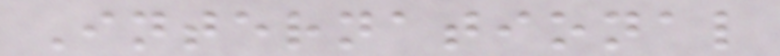International
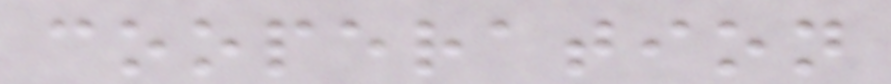cooperation
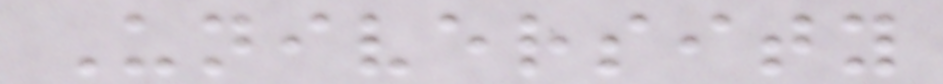University
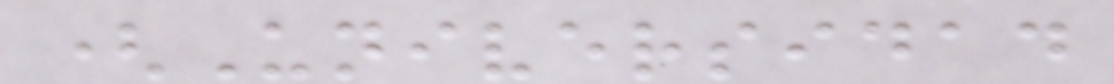(Universidad
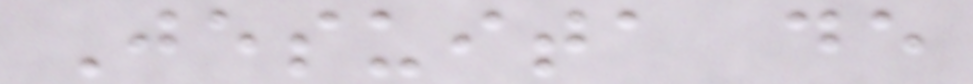Jesuita de
